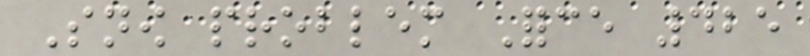Snow problem Force 425
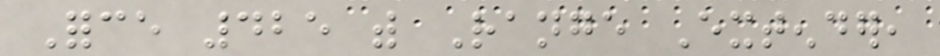Force 425 with Range Extender,
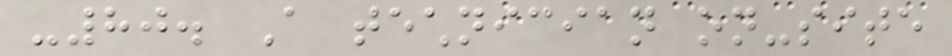-80. A technician on-site
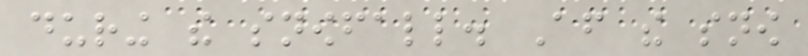during the snowfall. After the snow
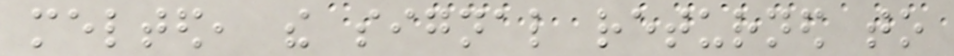melted, the signal returned to
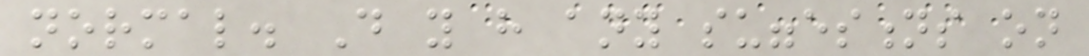normal. Do you have any suggestions on
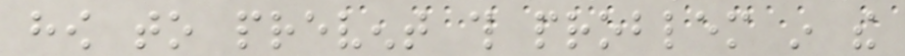how to prevent this problem in the
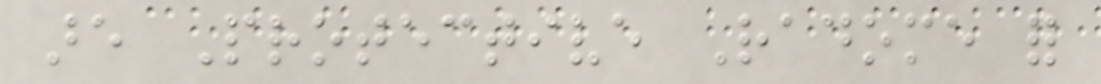are Protective Radome for
